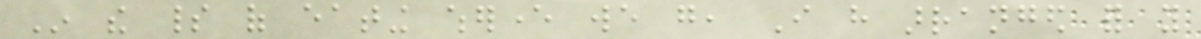In the spirit of eating wherever we go, I have arranged for you
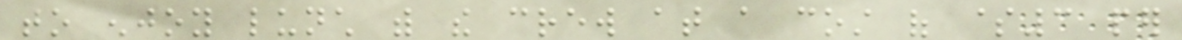to enjoy lunch with the crew at a cost of $3 per
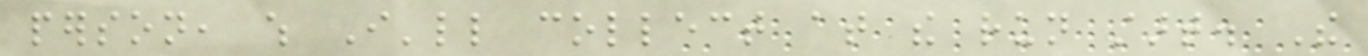person, which I'll collect at the run start. The
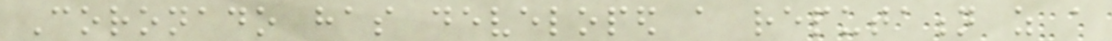Coronado has developed a reputation as a
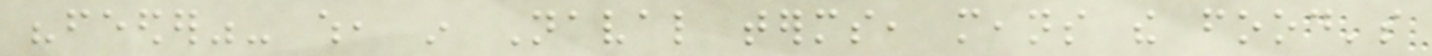"feeder"- which, in Naval terms, means the food's
